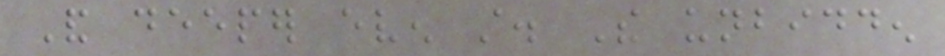And deeper even still. The unbidden
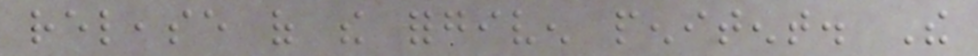release of the forgiven penitent. The
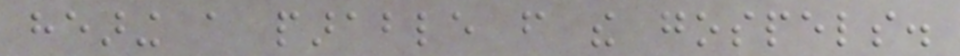hearing a parable from the gospels.
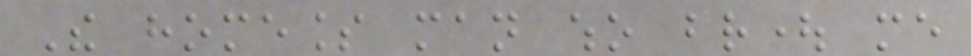The homeless man who brought me
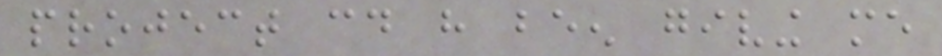project could have been giving me
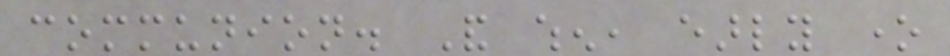communion. And when, early one
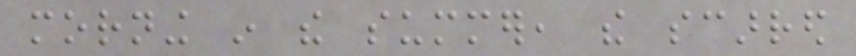morning in the summer, the scarred
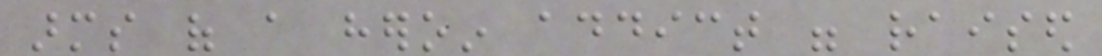arms of a heroin addict were raised
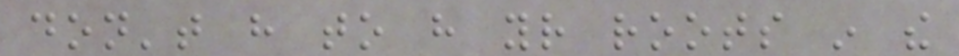don't have to have your roots in the
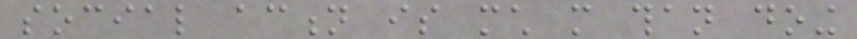social action is much more than doing
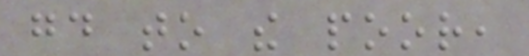good to the poor,
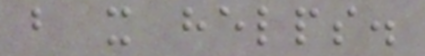but it helps.
